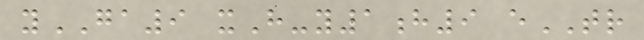yGA9 xH-y1h9 eTR
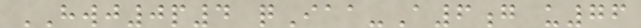HWJ0p4 qIaa-A6g u76
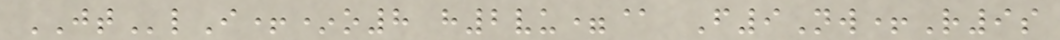JTlI+*o8 h2vu=@ F9Nw+R9s
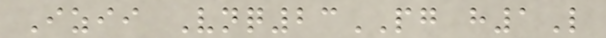Izii Vnq23PG h1L
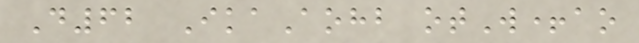D62 IkaAohb otW+ao
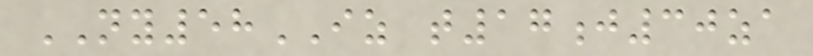NY58IZ t17j30za
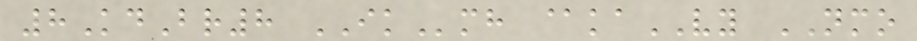8KdBr8 IKmh @kaVY NMO
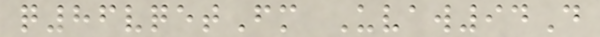q86vqetFm Uvaw94D
